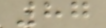87
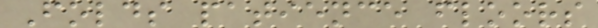Folds patience floors
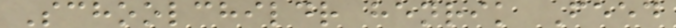Schoolchildr henrik Feed
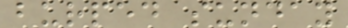burped sunday
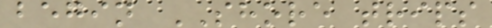begin SHORE trips
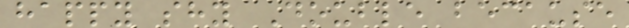happy shy Double because
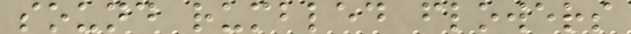sound rumbled flowers
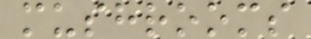mushrooms
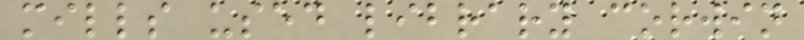mills used library corwin
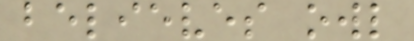believes owl
